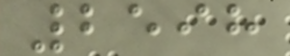2598
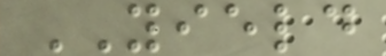YIELD
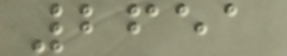2651
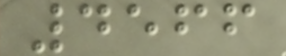4566
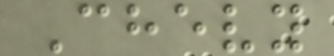Chevy
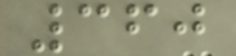360
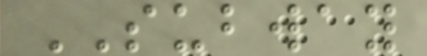SUBWAY
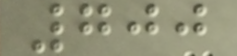700
